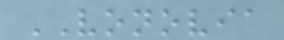VONOVIA
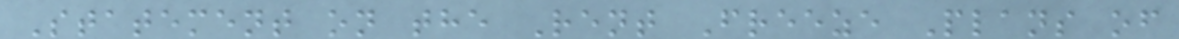Statement on the Rent Freeze Plans of
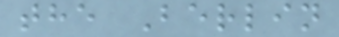the Berlin
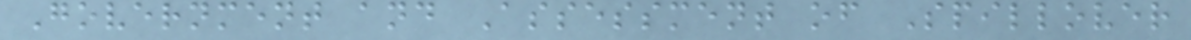Government and Assessment of Spillover
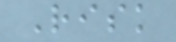Risk
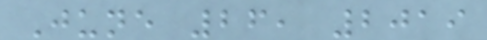June 26, 2019
